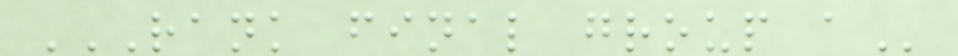RANK FINAL GROUP A
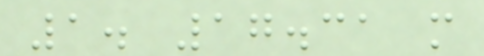1. 17.31 m
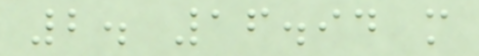2. 16.94 m
